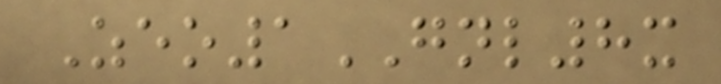Zeo1GNL8x
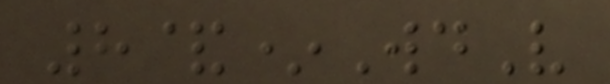8&*WdV
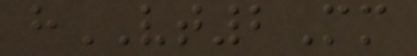hVT2Mm
